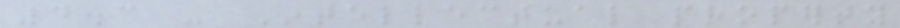4.3 - Intellectual property
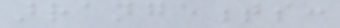arrangements:
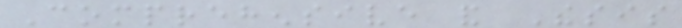Comprehensive and Thesis
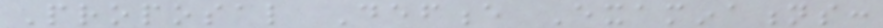Proposal Defence Examinations:
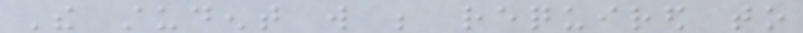The student will be required to
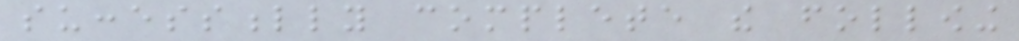successfully complete the following
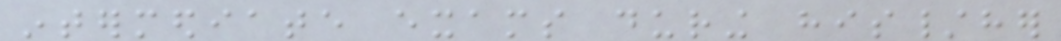intermediate exams during his/her
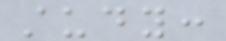study:
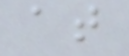at
